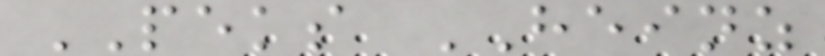PEKS HEINZ
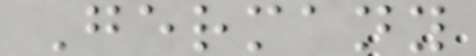Germany
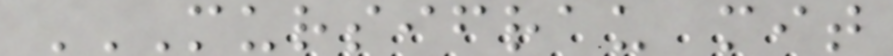MURSIFRAU MIT
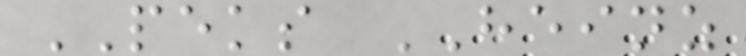PEKS HEINZ
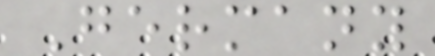Germany
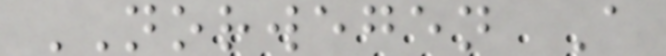NORWEGEN A
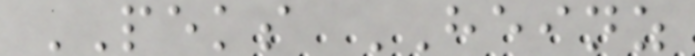PEKS HEINZ
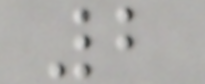2
